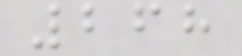268
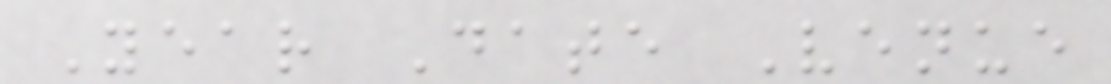Year Date Venue
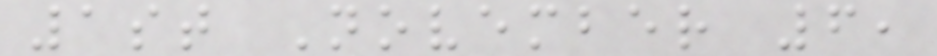1st November 6,
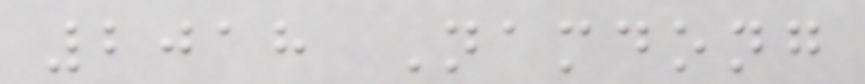2018 Namdong
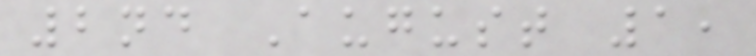2nd August 1,
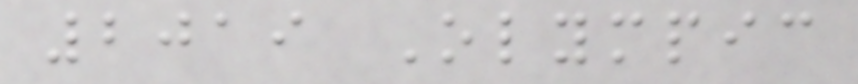2019 Olympic
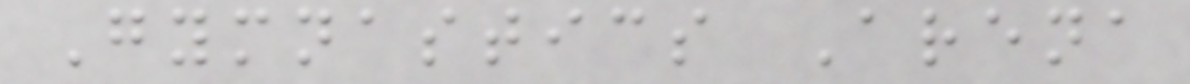Gymnastics Arena
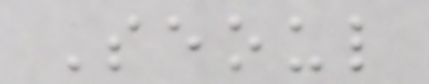Seoul
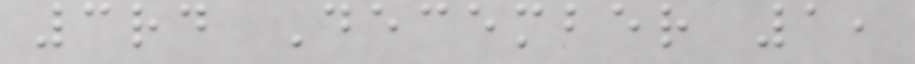3rd December 1,
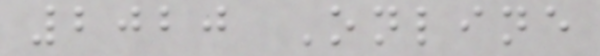2020 Online
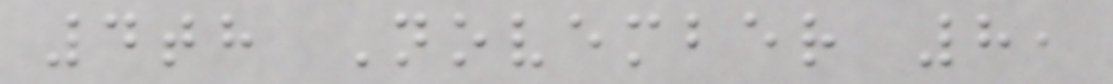4th November 8,
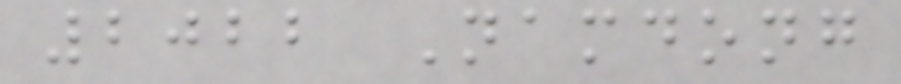2022 Namdong
